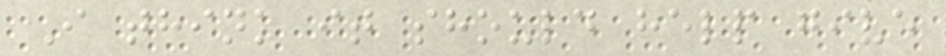I think it should help give
